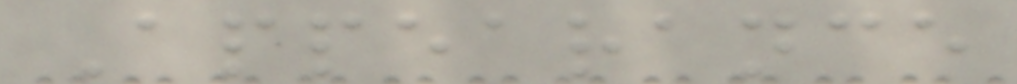Appearance
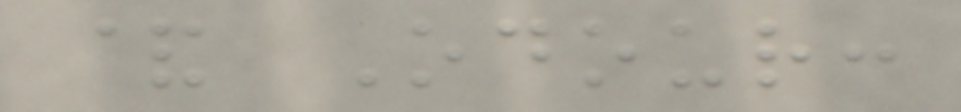& Odour:
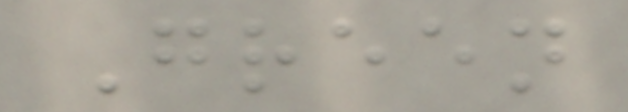Green
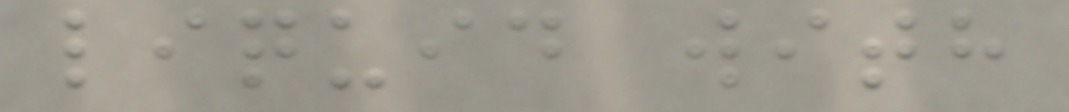liquid with
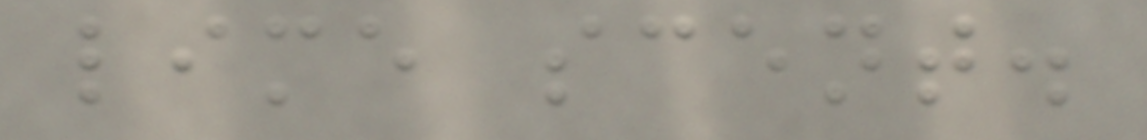lime scent.
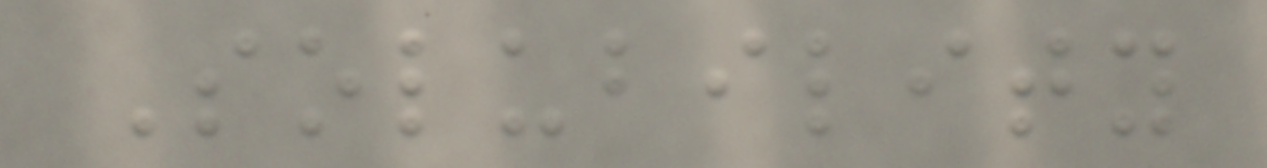Solubility
